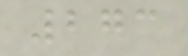273
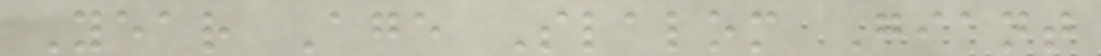Year Age Slalom Giant
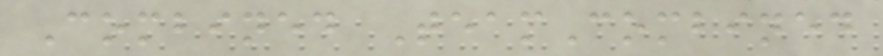Combined TeamCombined
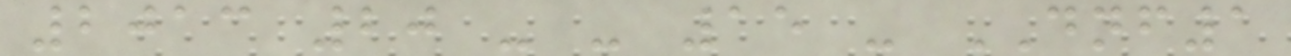2013 20 - - 15 - DNF1
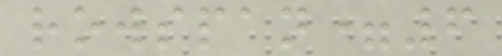rowspan=6
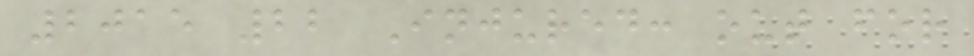2015 22 Injured: out for
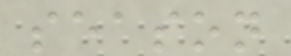season
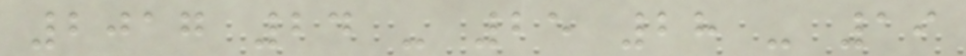2017 24 - 25 28 - 19
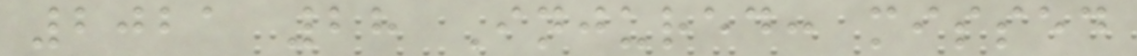2021 28 Injured: missed
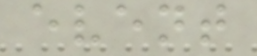event
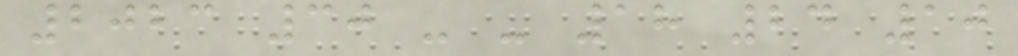2023 30 - - 18 24 10
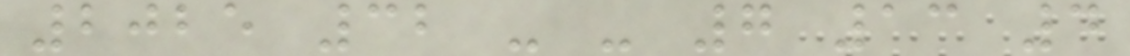2025 32 - - 7 13 4
